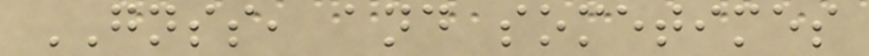GNSS, and sometimes
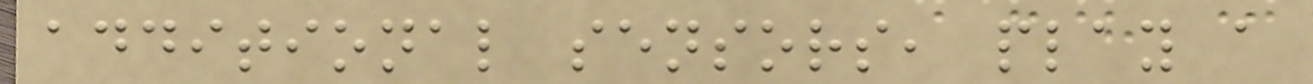additional sensors, play a
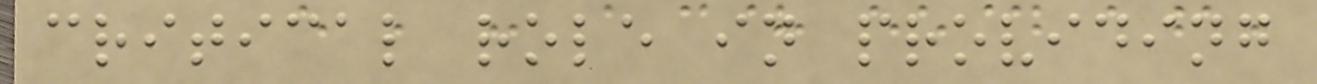critical role in providing
